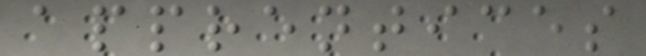apprentices
